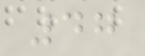47
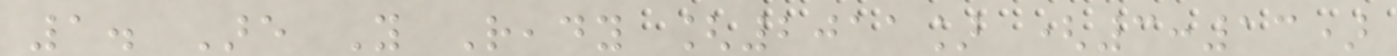1. Are You Ready [2011] (3:13)
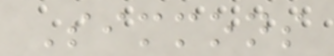Simmons
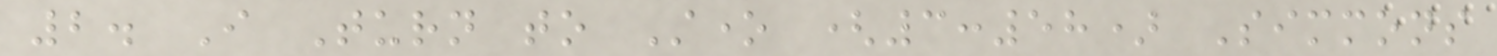2. I Turn to Stone (3:58) Simmons
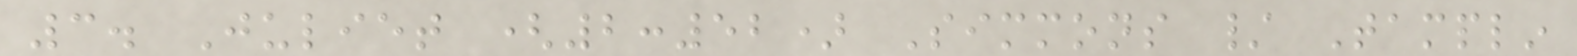3. Juliet (2:52) Simmons / Tamplin
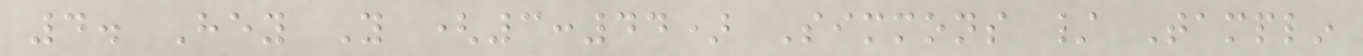4. Hey You (3:44) Simmons / Tamplin
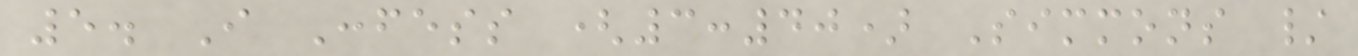5. I Confess (3:40) Simmons /
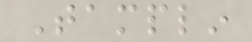Tamplin
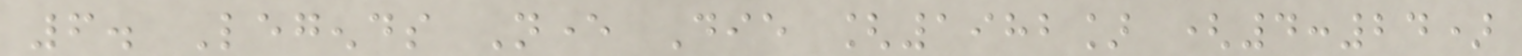6. Legends Never Die [1982] (4:24)
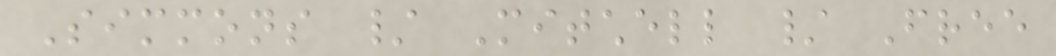Simmons / Mitchell / Free
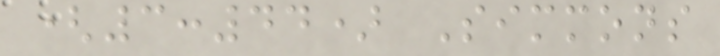(3:44) Simmons
